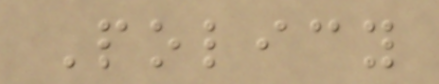Policy
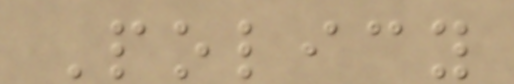Policy
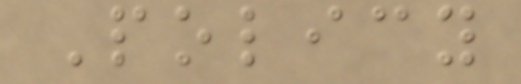Policy
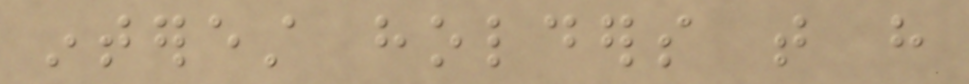interest holders that have
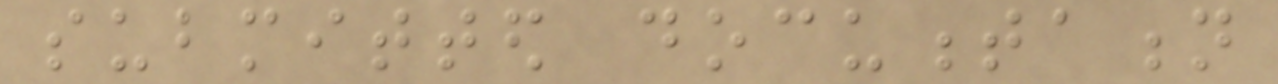submitted documentation
